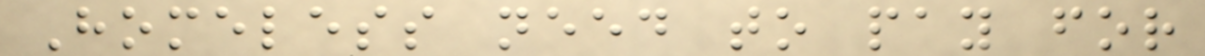Homeless need to pay for
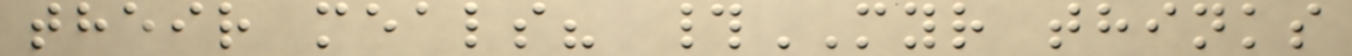their meals? #MYR thinks
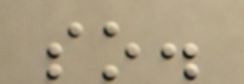so.
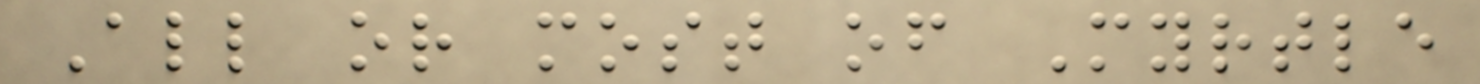All or most of Myrtle
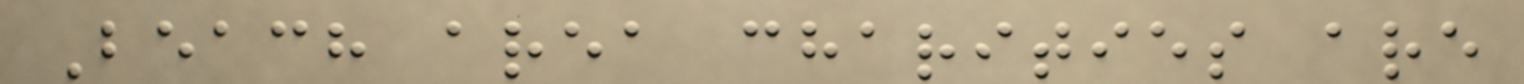Beach area charities are
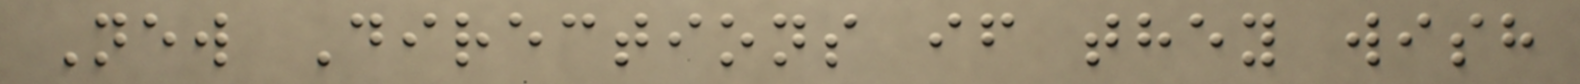New Directions if they wish
